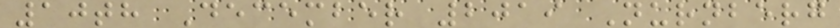10th December 2019 Nurnberg
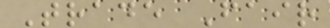Trade Fair
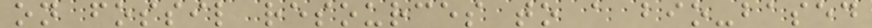on fossil resources to a bio-based
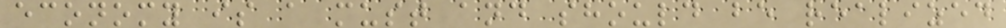economy is a must and should be realized
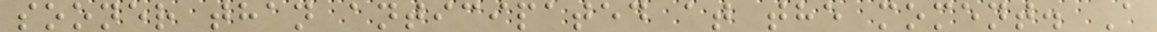sooner than anticipated at the moment. A
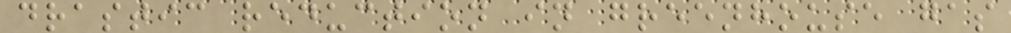drastic reduction in greenhouse gas
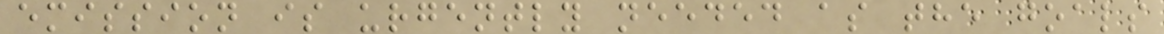emission is urgently needed as the goals
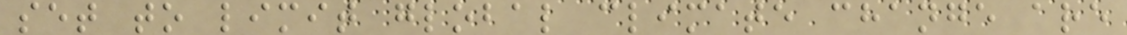set to limit global climate change are
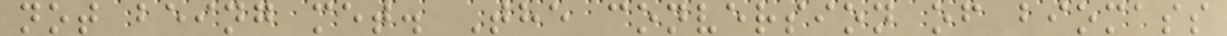not being met. The conversion of biomass
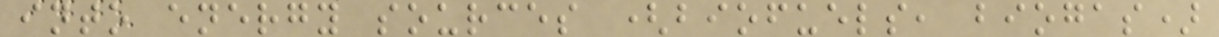into energy sources (biofuels, biogas)
